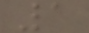1
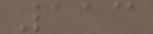113
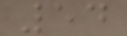54
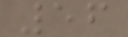56
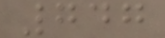747
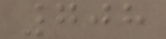708
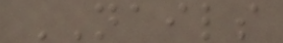NAILS
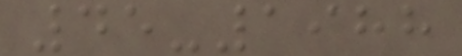45-1988
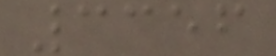3356
